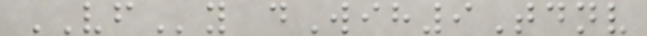VFy dWih9Tdnv
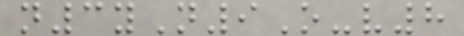n3yN9O-v8
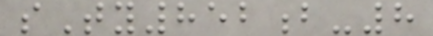sTy852b-8
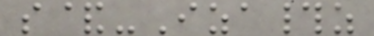s&-Iza#z
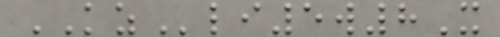KZli5w8X
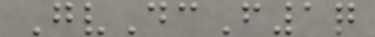GvDcF1q
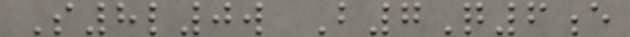S8l0w B7Q6e
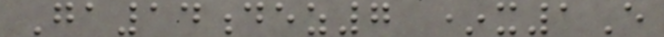Ga14dez7 *x1E
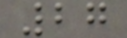27
